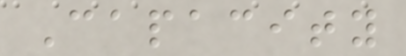Capacity
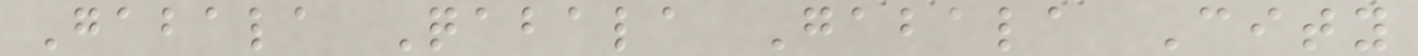Gabala Qabala Gabala City
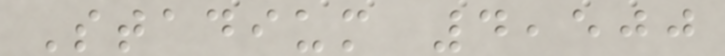Stadium 4,500
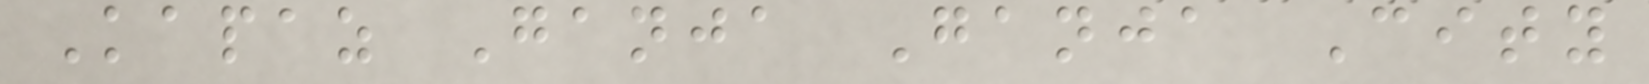Kapaz Ganja Ganja City
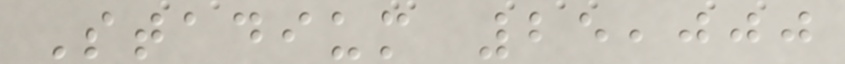Stadium 25,000
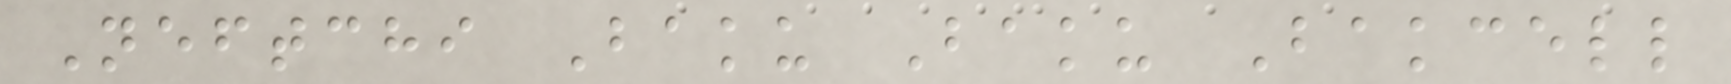Neftchi Baku Baku Bakcell
